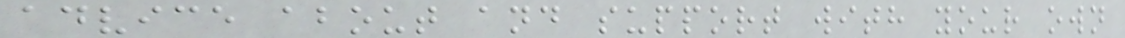advice about and support with your own
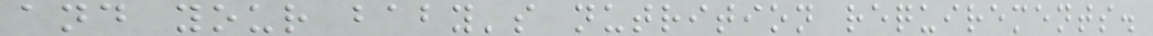and your baby's nutrition requirements.
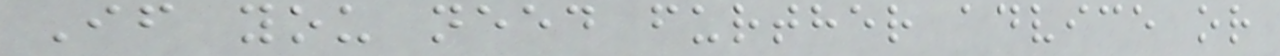If you need further advice or
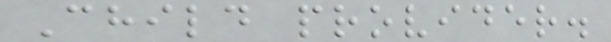Child provider.
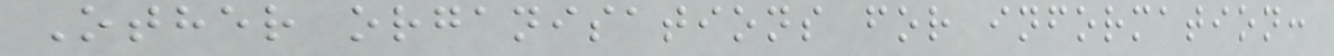Other organisations for information:
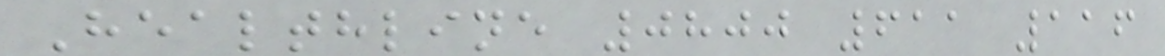Healthline 0800 611 116
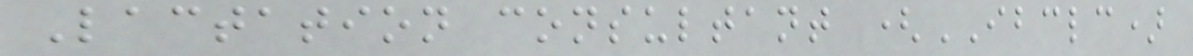Lactation consultant (IBCLC)
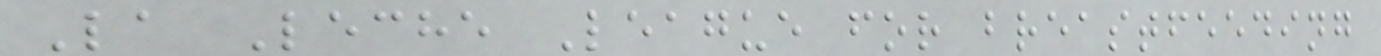La Leche League for breastfeeding
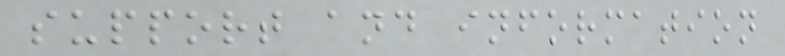support and information
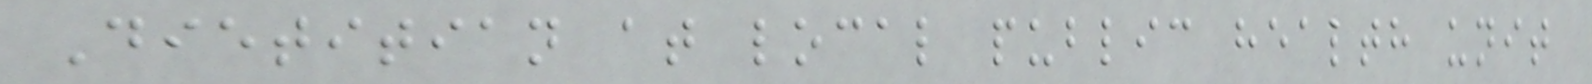Dietitian at local public health unit
